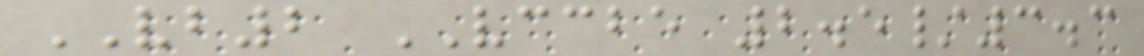VB2 VCCBE 2.5/3.3
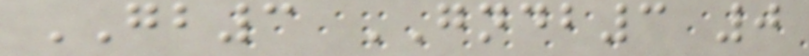GB3 GNDB3 0
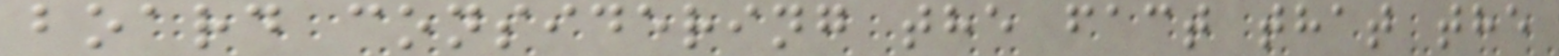board considering the fact that the
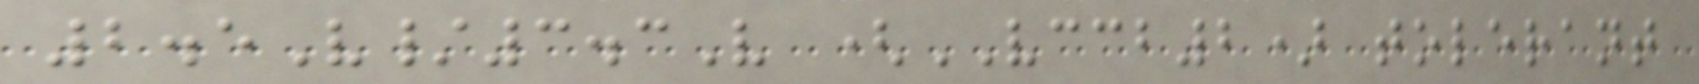2.5V/3.3V (VCCB2) tolerant
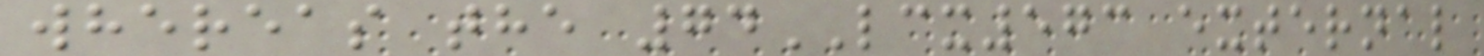whereas the 74LCX573 external
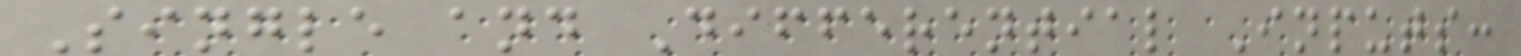Single and Differential Inputs:
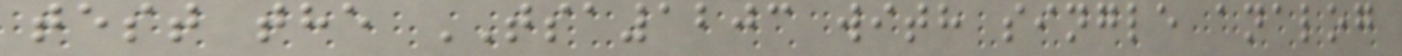test the TSA1203 with single analog
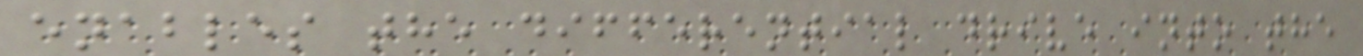enables the differential drive into the
